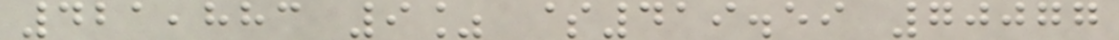421,883 9% $419.59 70077
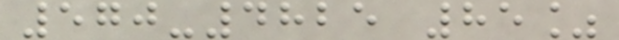570-4825 85%
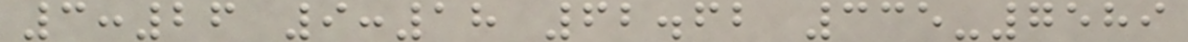3:26 9:18 62.62 335-7589
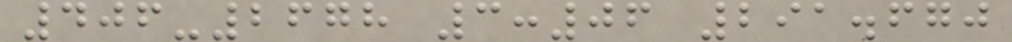406-2678 3:06 291.670
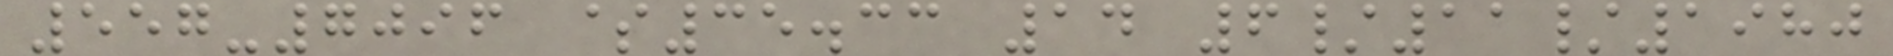557-7096 $35.33 14 6/11/1980
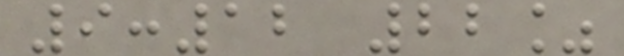9:12 22%
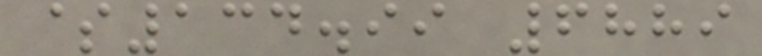$134.99 6889
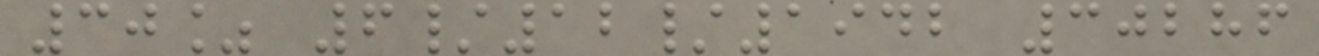30% 6/12/1942 30286
